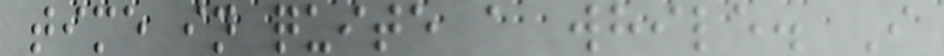time in quite a while. I
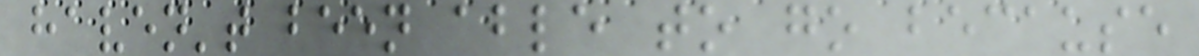haven't been able to go because
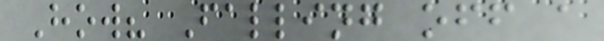How? Falling off a
